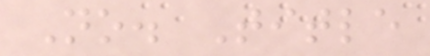No. Title
